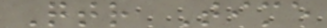Qtr Time
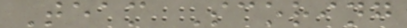Team Scoring
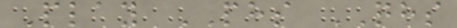Play PHS QHS
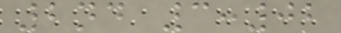2nd 3:02
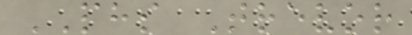PHS Trevor
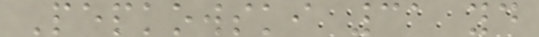Pepkowski 31 yd
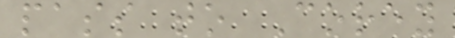pass to Corey
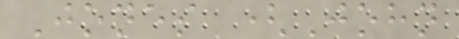Jones (John
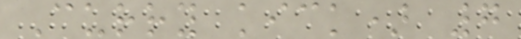Curry kick) 7
